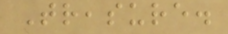Treasure.
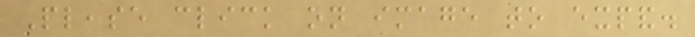Please click on image to expand.
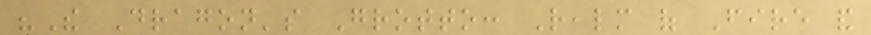"The Dragon's Grotto: Realm of Fire and
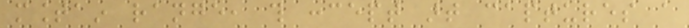mountain range, this concept art captures a
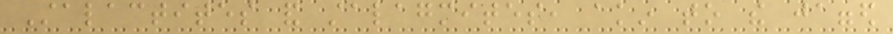Stalactites and stalagmites, akin to the jagged
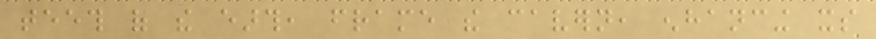teeth of the earth, frame the cavern, enhancing its
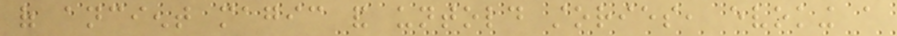of ancient magic and untold stories, evoking a
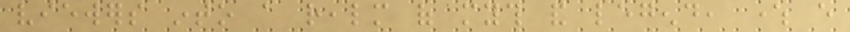viewers into a realm of myth and legend, where every
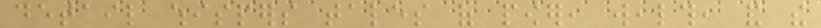detail whispers tales of power, wealth, and the
